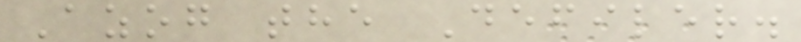Azog the Defiler.
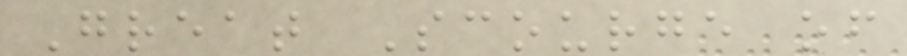Great Scourge of
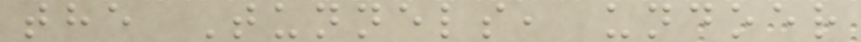the Tunnels, undoer
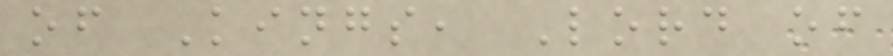of Kings, Lord of
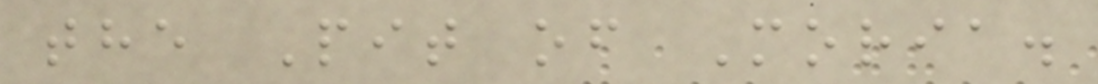the Pit of Moria.
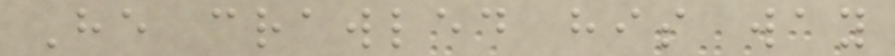He crawled his way
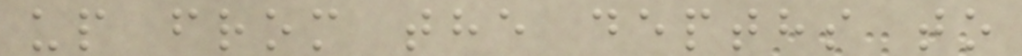up from the depths to
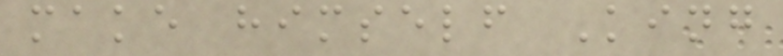make himself King
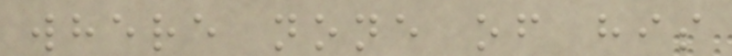where none of his
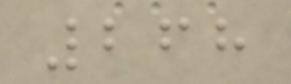268
